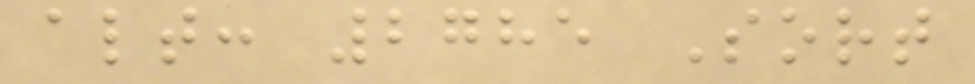alt: 2785 Sort
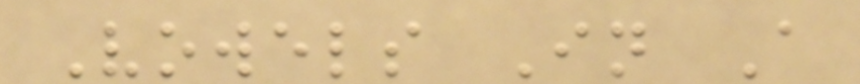Vowels In A
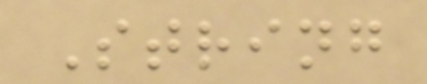String
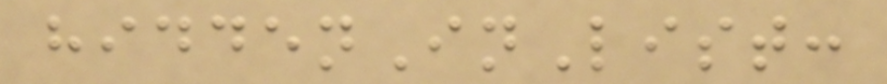hiddenInList:
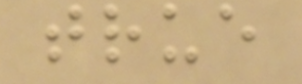true
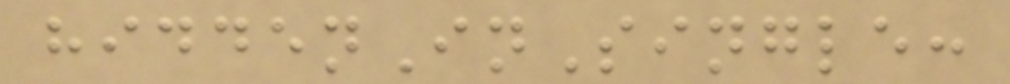hiddenInSingle:
